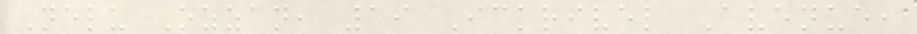Nelu Ozzan, 19 Ickrivel Avenue,
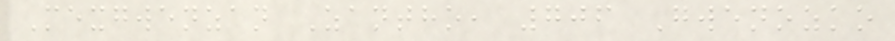Mexgwenzan Zantho, 706 Gwenozko
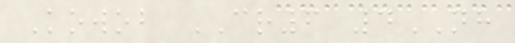Kowob CR6 4NH
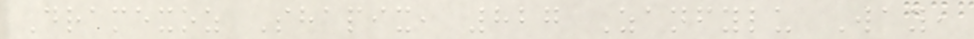Dramexoz Shapix, 827 Zanfylu Way,
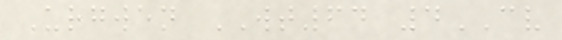Urgwen WT64 4CV
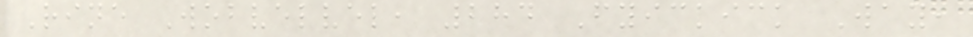Rine Wobvelvel, 284 Fyickick Way,
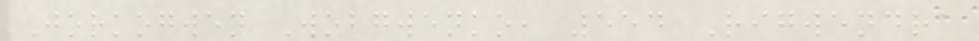Jorkogwen Wobgwenko, 554 Rigwendra
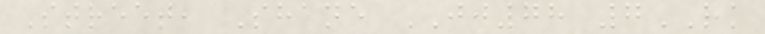Street, Shane JJ78 7RK
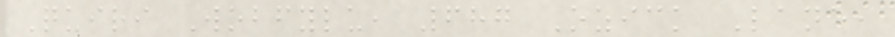Quiri Wobfylu, 687 Ozick Lane,
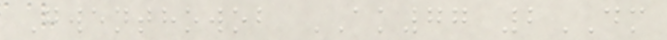Gwenthowob AK77 2DM
